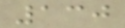130
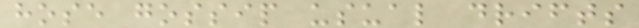hose gossip usual drifts
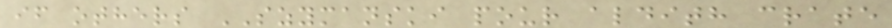if others SZYMANSKI pour aldith crate
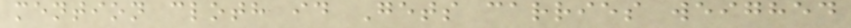mention cloth id Gets carries weighed
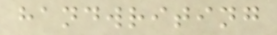handwriting
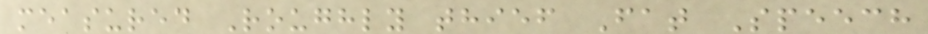measured Roughly thief Fat Speech
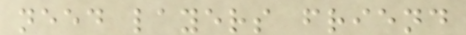need layers friend
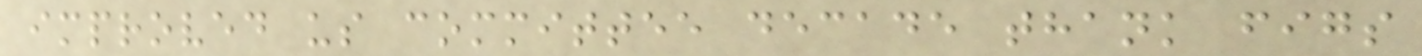improved us committee decade thank figs
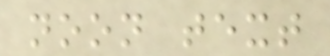noon text
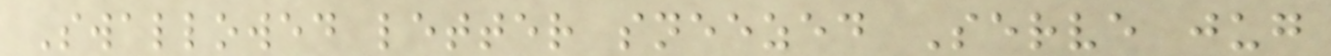Swallowed letter sneezed Serve jug
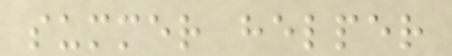summer helper
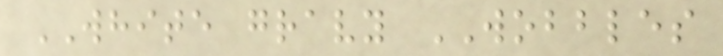WHITE gravy WOBBLES
